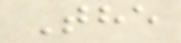The
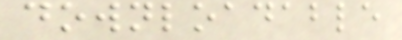downloadable
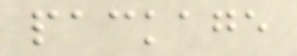package
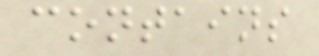contains
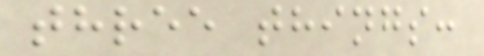three things:
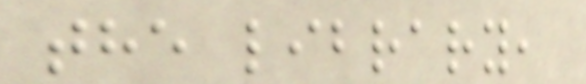the library,
